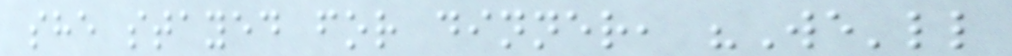she stayed for dinner, "We'll
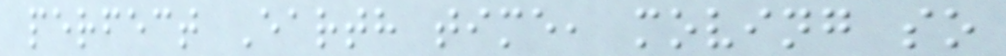perfect Earth time, moving so
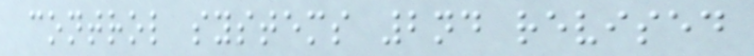control systems 2nd revised
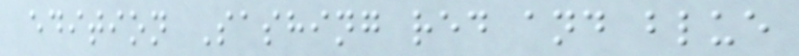edition Sashing red and blue
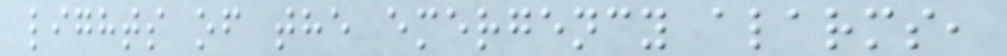lights of the emergency alarms,
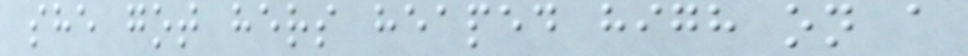she got hers heaped high on a
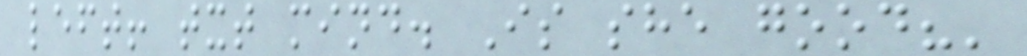left! txt mind. Is she good?'
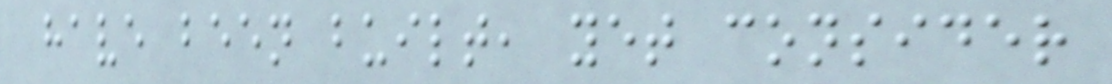have been built, yet consider
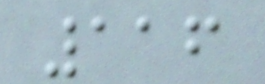116
